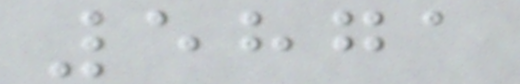5871
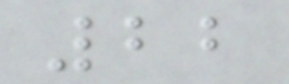22
